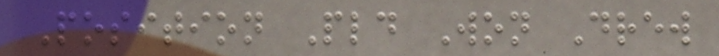Position Pld Won Drew
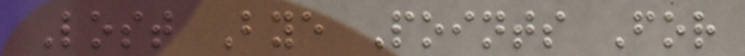Lost Bye Points For
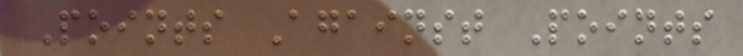Points Against Points
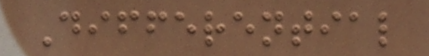Differential
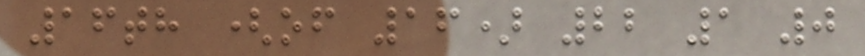16th (of 16) 22 1 0
